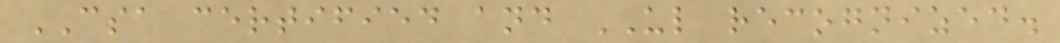CSA certified and UL recognized.
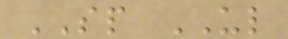SP UL
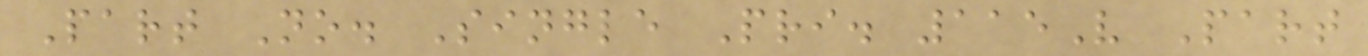Part No. Single Pri. 115V Part
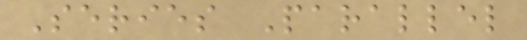Series Parallel
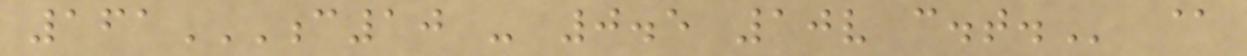161C10 - 0.5 10V C.T. @
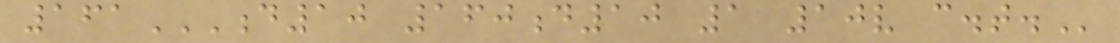161D10 160D10 1 10V C.T.
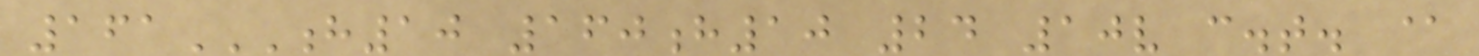161H10 160H10 24 10V C.T. @
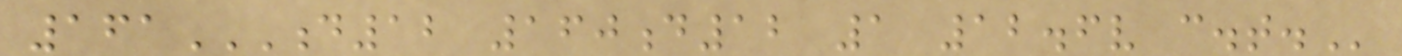161D12 160D12 1 12.6V C.T.
